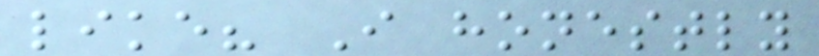like? I honestly
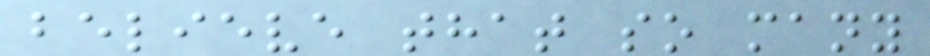believe that so many
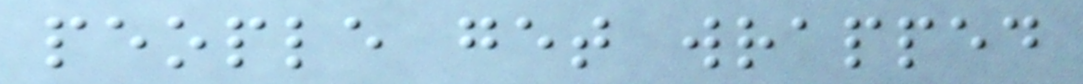people get wrapped
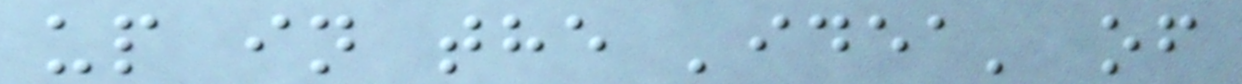up in the 'idea' of
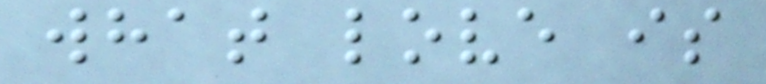what love is
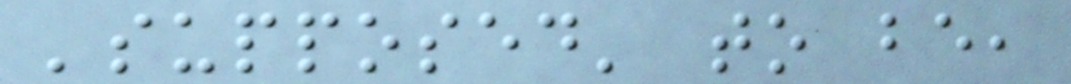'supposed' to be,
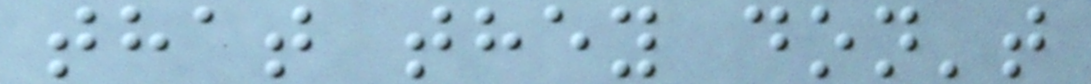that they don't
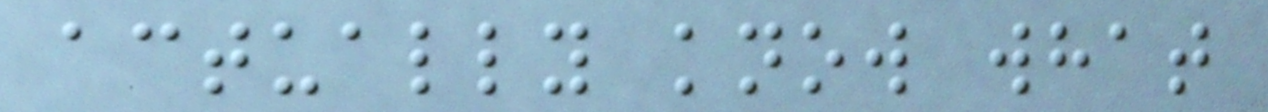actually know what
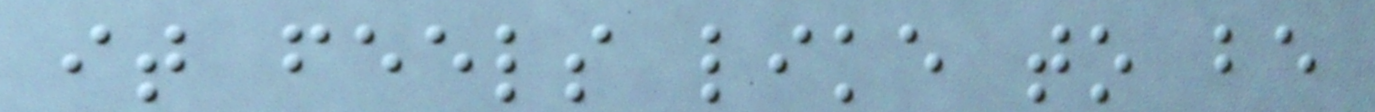it feels like to be
